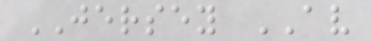JERSEY AV
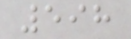598
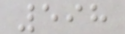598
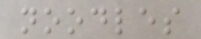noodles
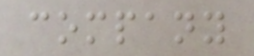company
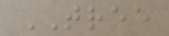TREE
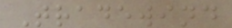Tradewind
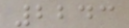2243
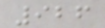926
